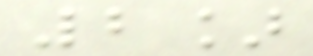2]
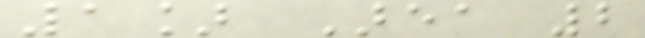1] Area 2
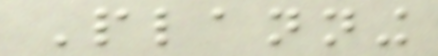Planning
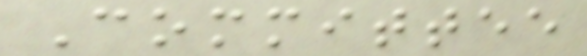Committee
